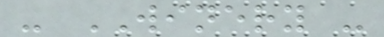- WINERY -
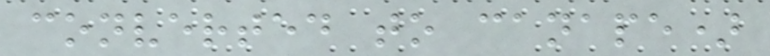converted to canape)
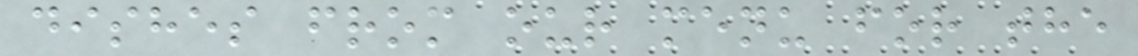dishes from our menu for the
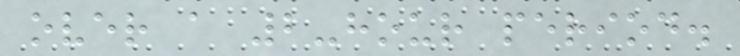over a 2-hour period.
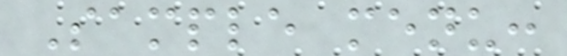Sample menu:
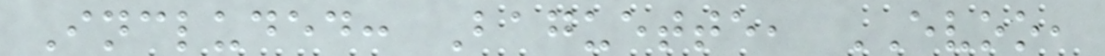Included: Baguette, EVOO,
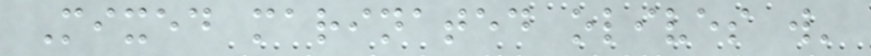Mixed marinated olives w'
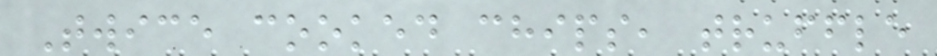Twice cooked chips, truffle
